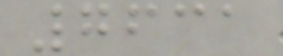7631
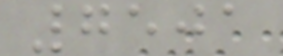7501
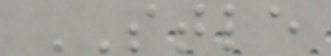STLE
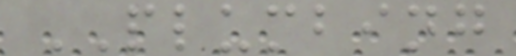PLUMBING
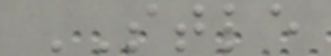STLE
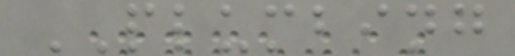PLUMBING
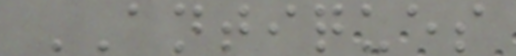ANTIQUES
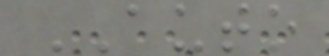AUTO
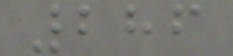286
